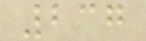237
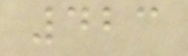423
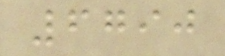6790
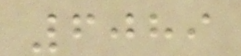6089
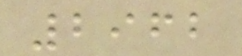2962
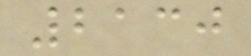2130
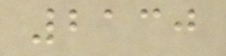2130
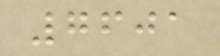7601
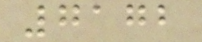7172
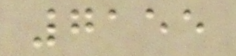7155
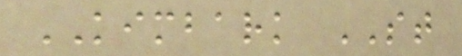KIMBARK ST
